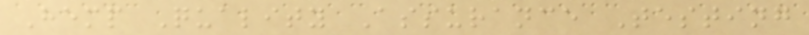Hemp Quality Assurance Testing
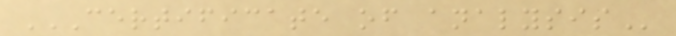CERTIFICATE OF ANALYSIS
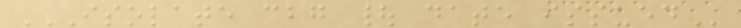ISOLATE CBG | DATE ISSUED
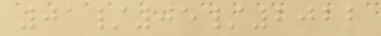01/05/2022
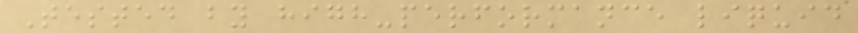Tested by high-performance liquid
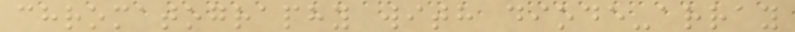chromatography with diode-array
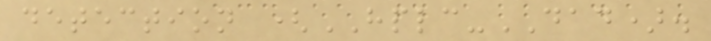detection (HPLC-DAD).
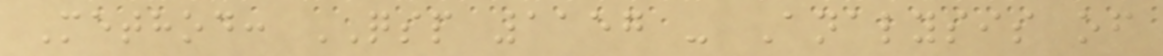Method: QSP 1157 - Analysis of
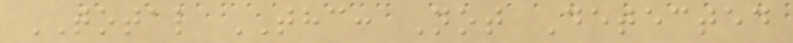TOTAL THC: Not Detected
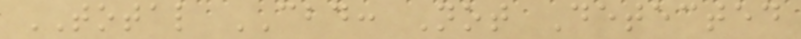TOTAL CBD: Not Detected
